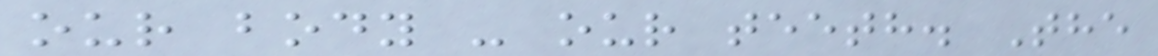our body - our teeth. The
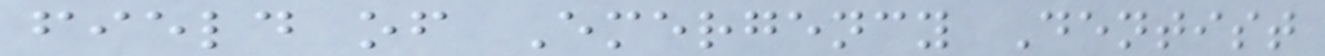field of Emergency Dentist
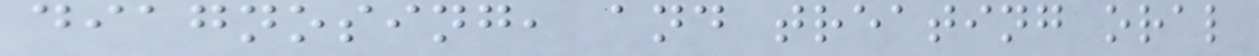diagnosing, and treating oral
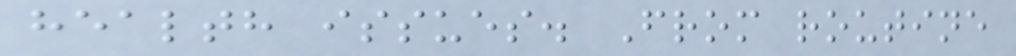health issues. From routine
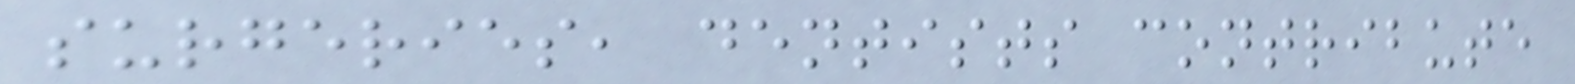surgeries, dentists contribute
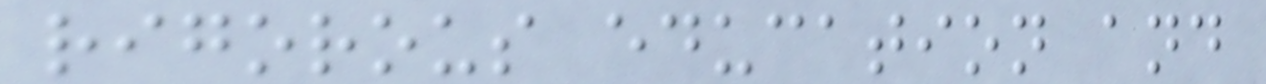rigorous education and
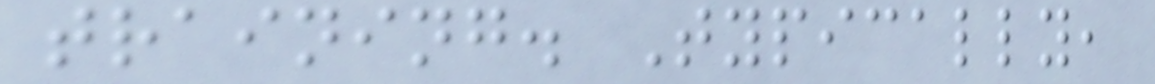training. Typically,
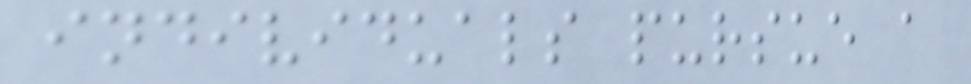individuals pursue a
